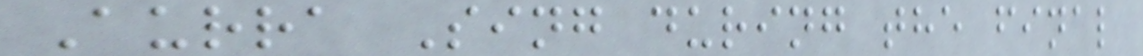Aurra Sing during the final
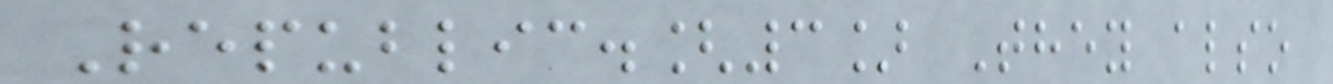Republic.[3] They also
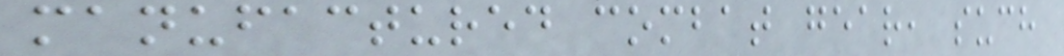manufactured combat gear, such
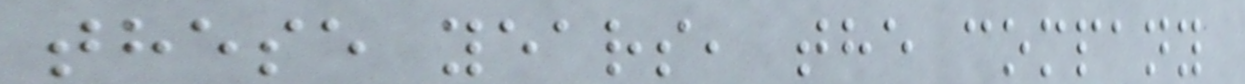these years, the company
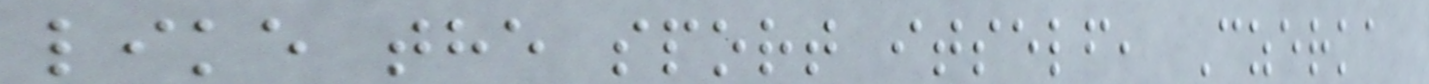like the sport itself, Czerka
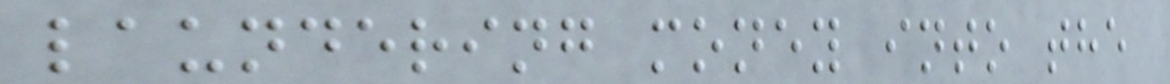laundering money into the
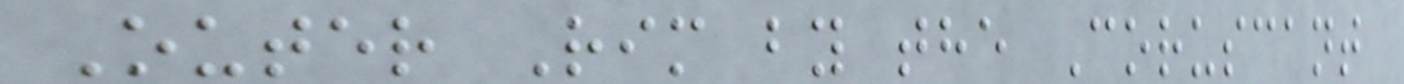Outer Rim by the Coruscant
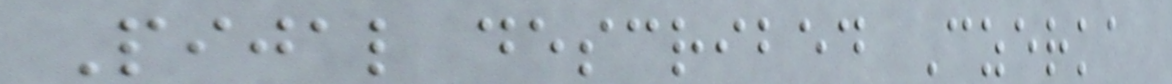Pijal described Czerka
